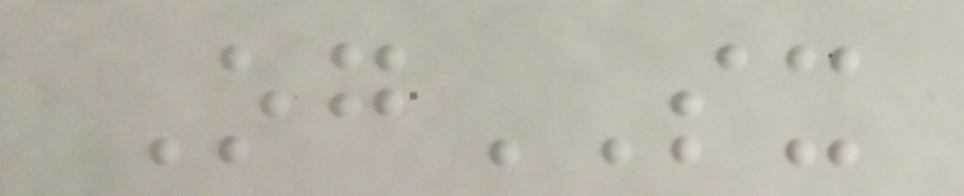OgSX
